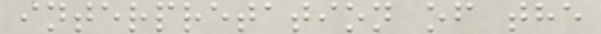interpretation of the
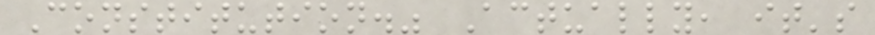Constitution." Actually, it's
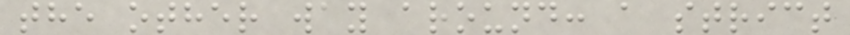the other way around: a strict
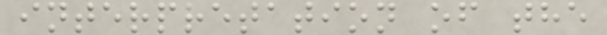interpretation of the
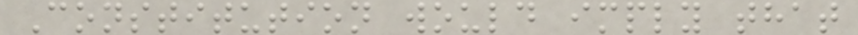Constitution would imply that
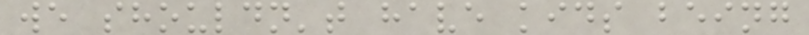we shouldn't have kids being
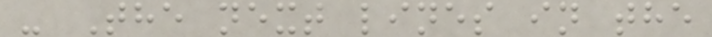- The next lines in the
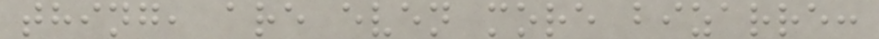thing, are even more bizarre:
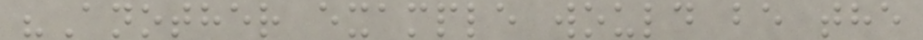"Another example would be the
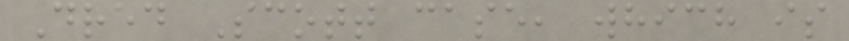Dred Scott case, which is
